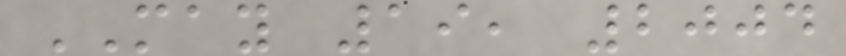MAY 19, 2004
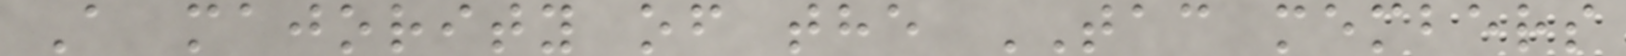A majority of the TAC members
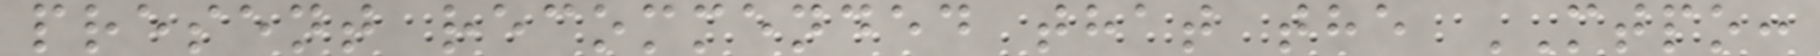present recommended that the MTPO:
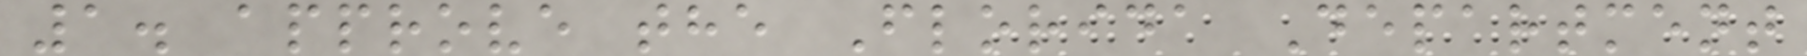1. approve the Florida Department
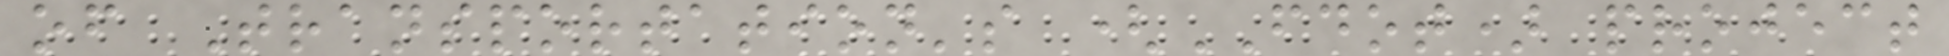of Transportation's (FDOT) project
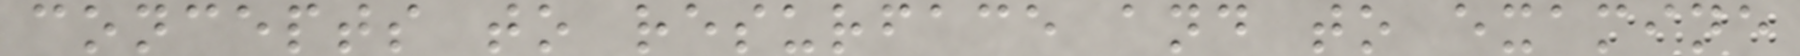concepts to resurface and to examine
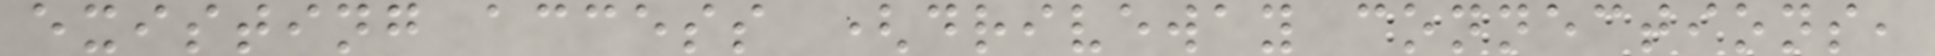existing access (driveway connections,
